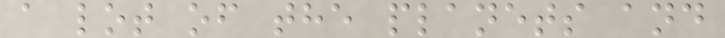a lot of the planets and
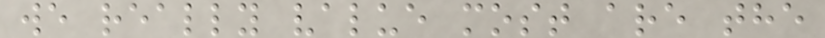we really value most are the
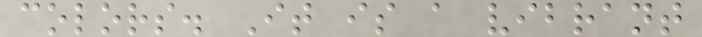colors. It is a vibrant
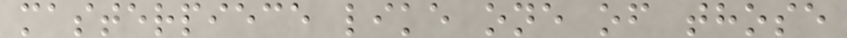masterpiece like one of those
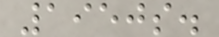1950s.
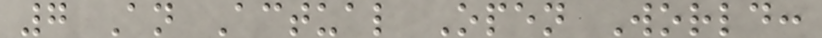7 An Actual Open World:
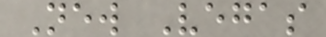New Vegas
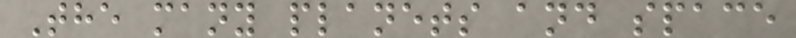The many planets and space
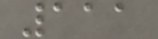111
